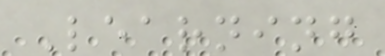Learning
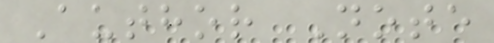Author Note
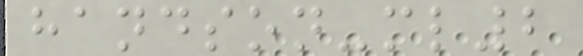handson-ml2
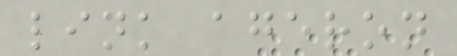link ageron
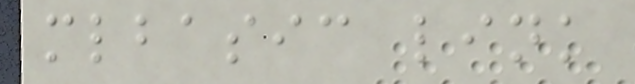mlbasic link
